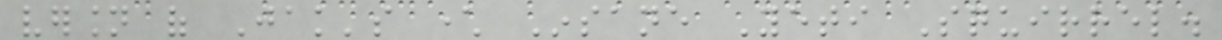version of Jak's character Insane Yeti Squirrel.
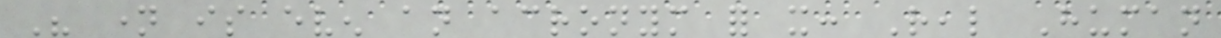His name is even an acronym for it: Real Human
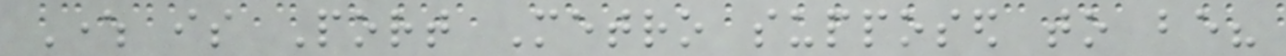Where is Port Metro supposed to be?
